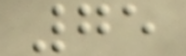75
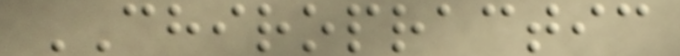CHIROPRACTIC
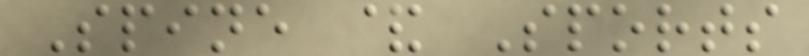Spine & Sports
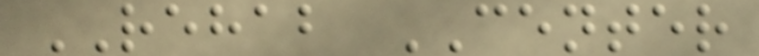REHAB CENTER
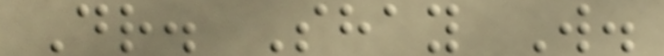Dr. Shay W.
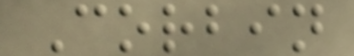Corbin
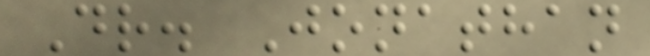Dr. Jonathan
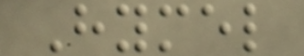Hymel
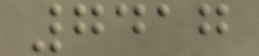7417
